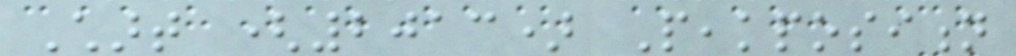Chart (2013) Peakposition
